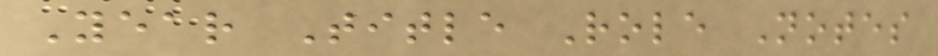Year Title Role Notes
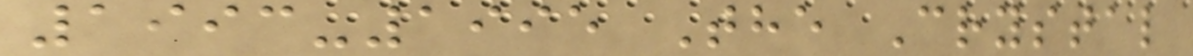1993-1995 The Crystal
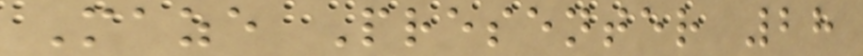Maze Presenter 28
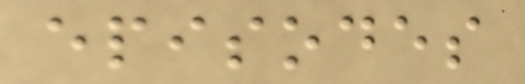episodes
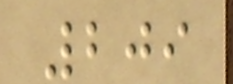209
